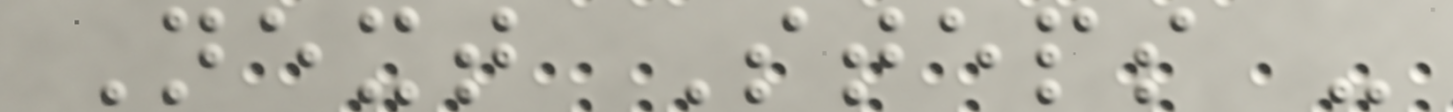Next Steps -
